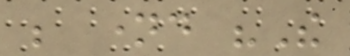be named "The
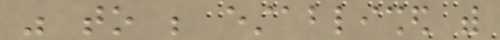was to be established with
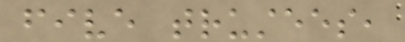five trustees,
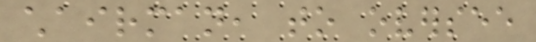chairman, to oversee
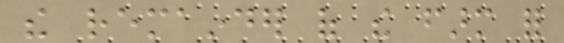the remainder of the farm for
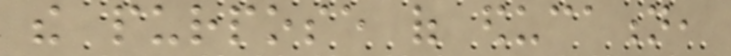the purpose of education,
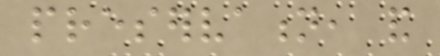preservation, and
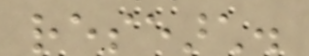research.
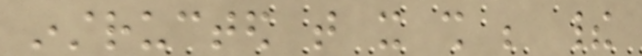instructed that it shall be their
